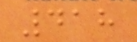418
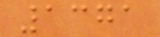1371
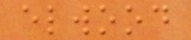elwood
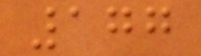177
